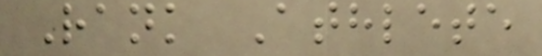Rank Athlete
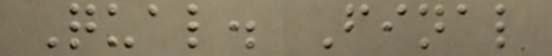Qual. Final
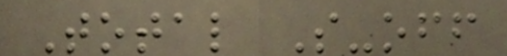Total S-off
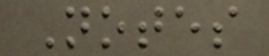Notes
